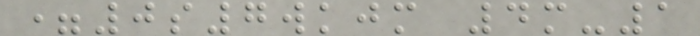=0s7wkjm 4m-1
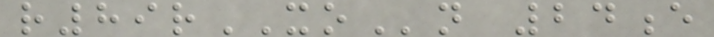r89rXOn 24e
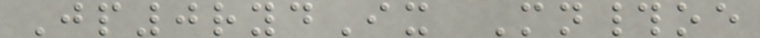Jp0rydIx Mn#oe
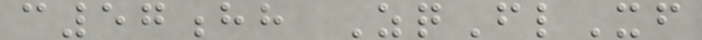c57hh ZqFlXf
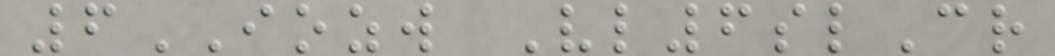6IOZW Vl6slCr
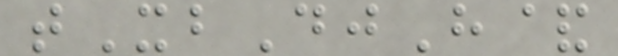tXbDjH&
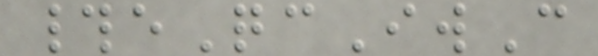#eQcIwC
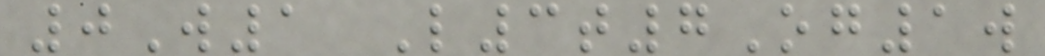0W1 L3t7Og1w
